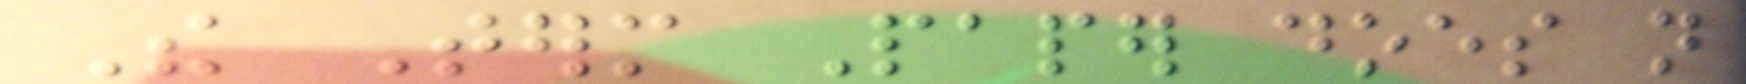The Term Paper does not
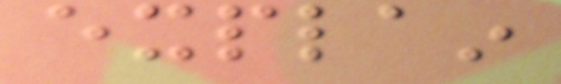explain
